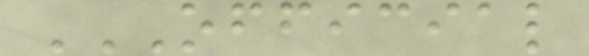OFFICIAL
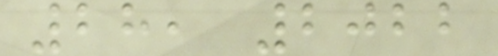28, 2022
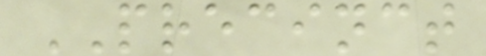PRECINCT
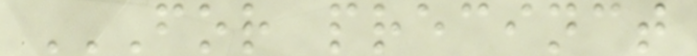FOR PRECINCT
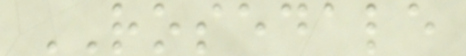ROSEDALE
